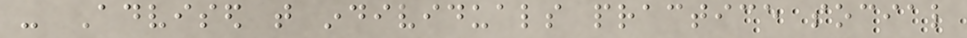- Advised that individuals practice social
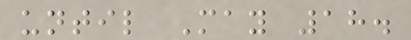until May 18.
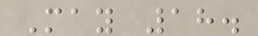May 18.
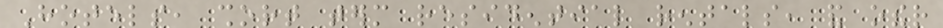Hotels, short term residential rentals, and other
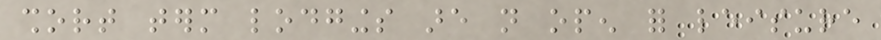short term lodgings are not open for leisure
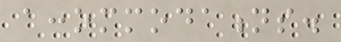accommodations.
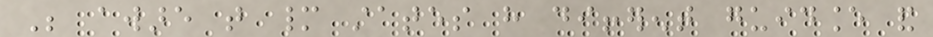Be aware that many states have different guidance and
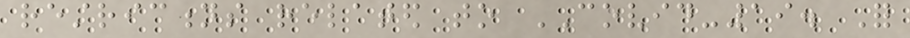restrictions related to COVID-19. For
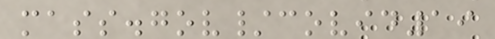mass.gov/covid19
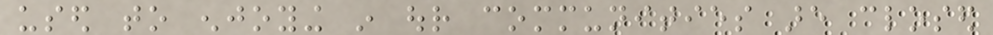used to enjoying in our communities are closed
